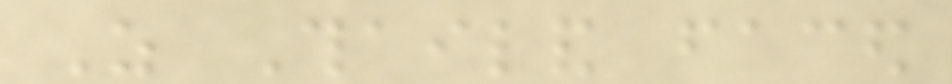As Thailand faced
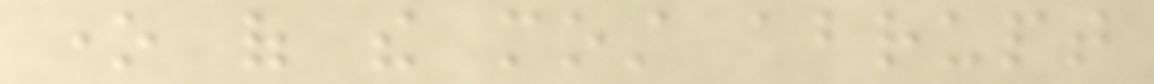one of the most abrupt
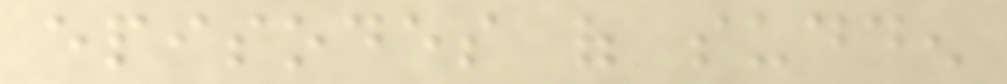episodes of sudden
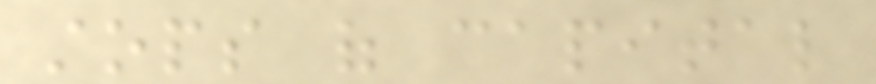stops of capital
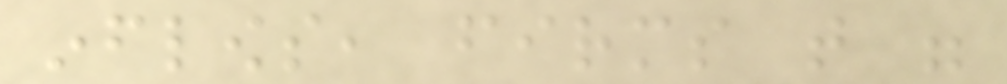inflows, firms that were
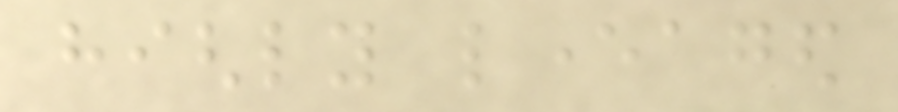highly leveraged
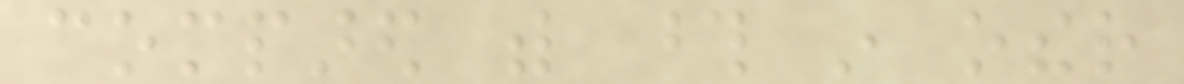compared with those in other
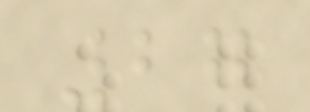27
